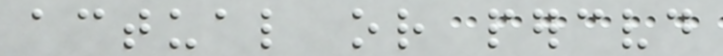actual or perceived
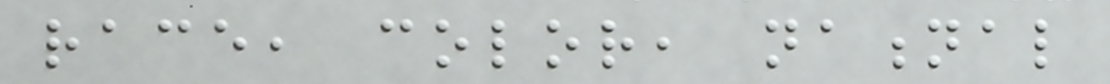race, color, national
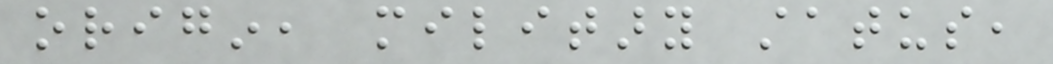origin, military status,
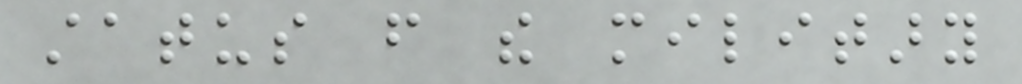status from the military
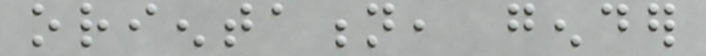orientation, gender
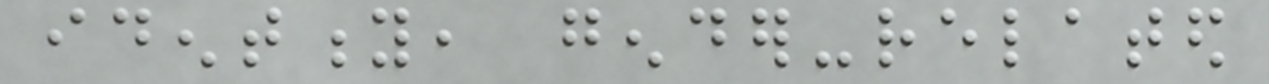identity, gender-related
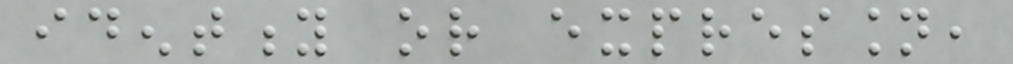identity or expression,
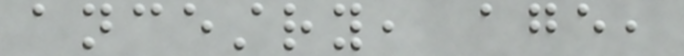ancestry, age,
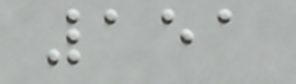151
